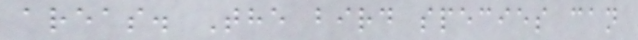areas. The bird species can
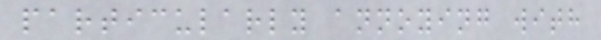particularly annoying with
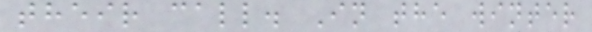their call. In the winter
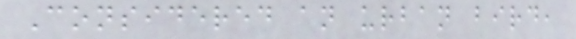Considered an urban bird,
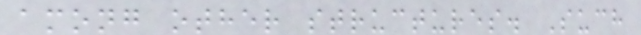among other structures. Such
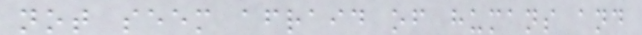not seem afraid of humans and
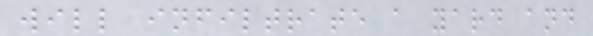will infiltrate a yard and
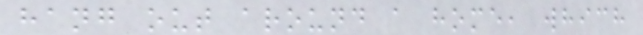hang out around a home, which
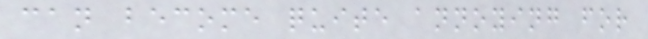can become quite annoying for
